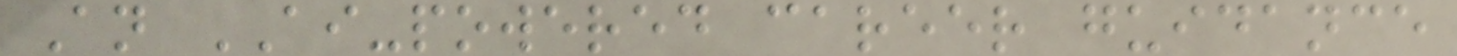An AI-powered career guidance
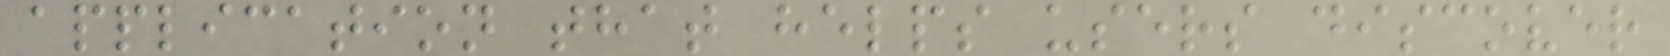application that helps users discover
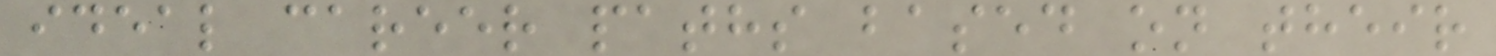ideal career paths based on their
